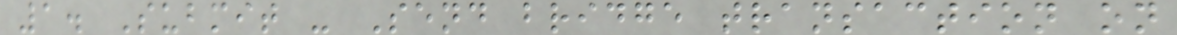1. Submit - Send bridge transaction on
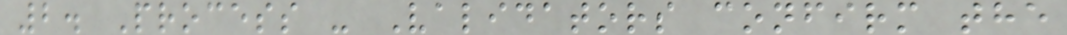2. Process - Validators confirm the
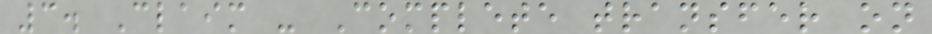3. Claim - Complete transfer on
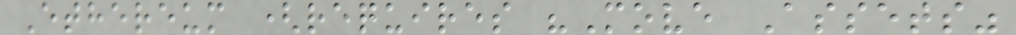Ethereum (requires "Move Assets"
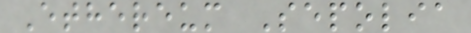Ethereum Sepolia
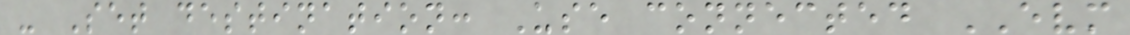- Set destination: Use connected EVM
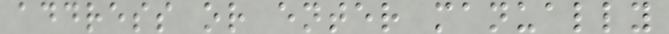address or enter manually
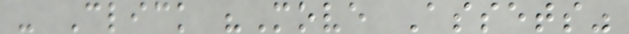- Click "Move Assets"
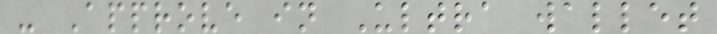- Approve in Ultra wallet
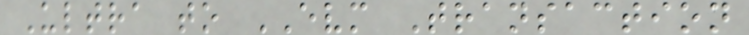Ultra to EVM Transaction
